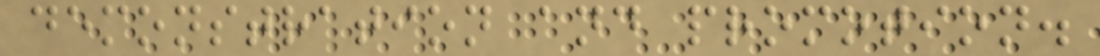demonstration and promotion.
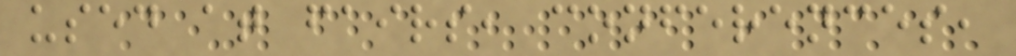used at fairs, conferences,
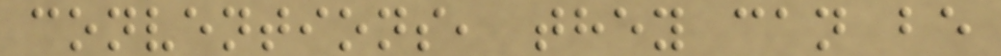conventions, they can be
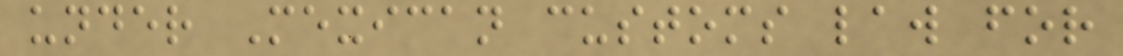under Mexican customs law for
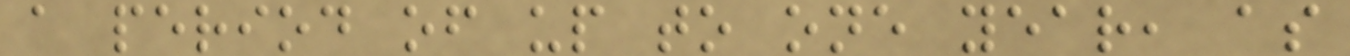a period of up to one year, as
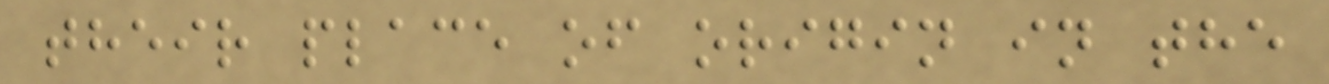their place of origin in the
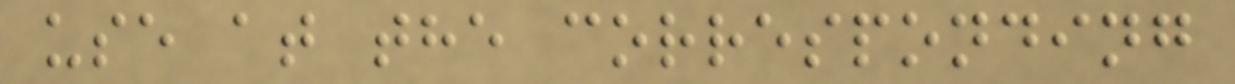use at the corresponding
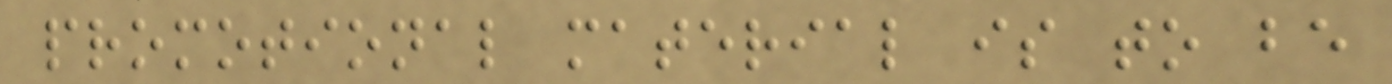promotional material is to be
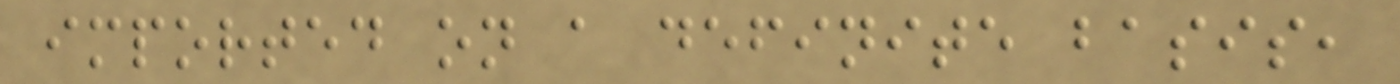imported on a definite basis,
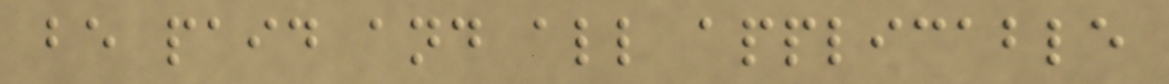be paid and all applicable
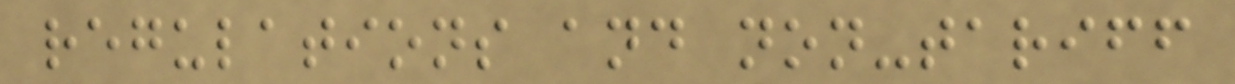regulations and non-tariff
